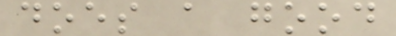does a good
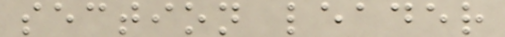section leader
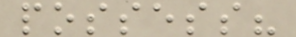possess?
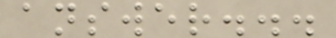answer...
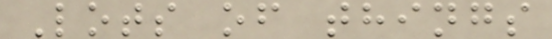Lots of things
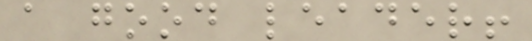a good leader!
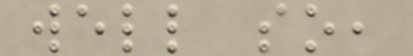well so,
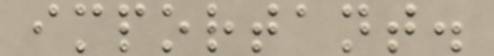important.
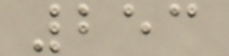253
